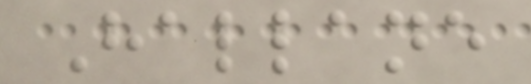Hallane
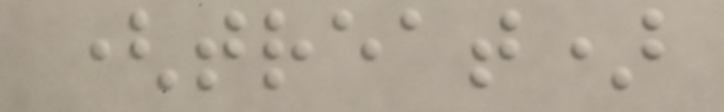(treat)
